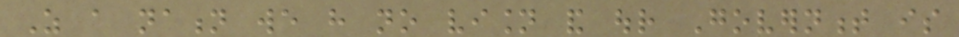As a nation we have no vision and our Government is
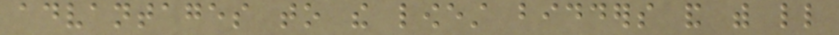advantages to the lowest bidders and with little
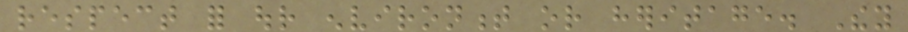respect for our environment or heritage. They
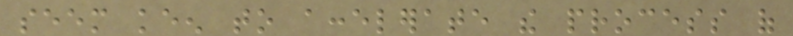seem keen to accelerate the process of
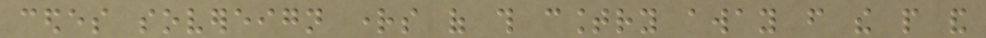cedes sovereign rights of this country away from the people and
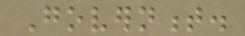Government.
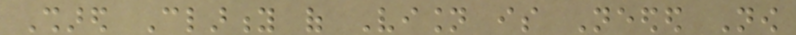Shared Clarity of Vision is Needed Now
